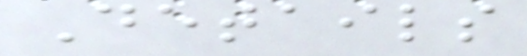Details
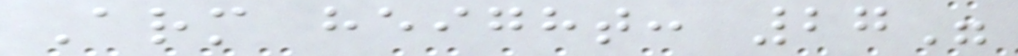Arm height: 27"
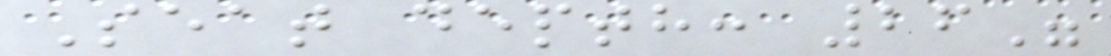Seat depth: 26"
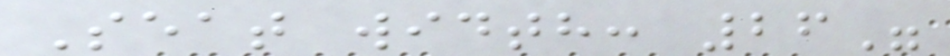Seat width: 26"
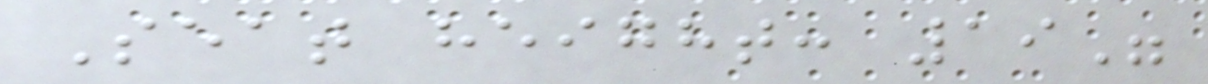Seat height: 19"
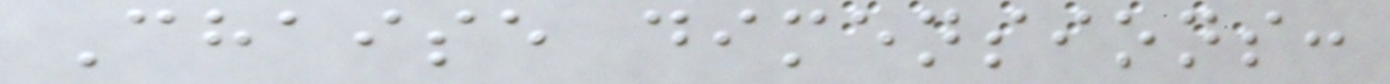Chaise dimensions:
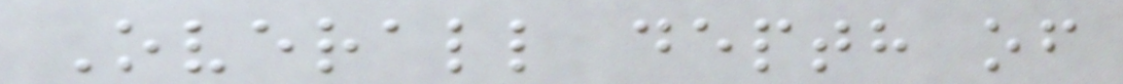Overall depth of
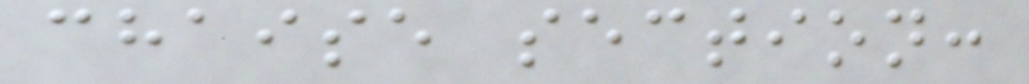chaise section:
